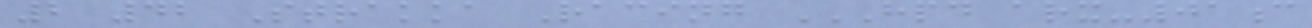2 42 Strakka Racing HPD ARX-01C
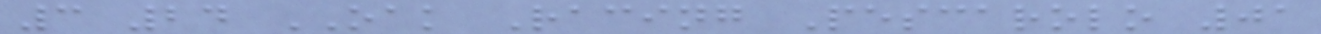3 24 OAK Racing Pescarolo 01
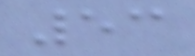53
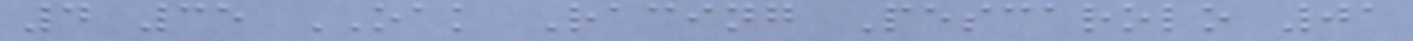4 35 OAK Racing Pescarolo 01
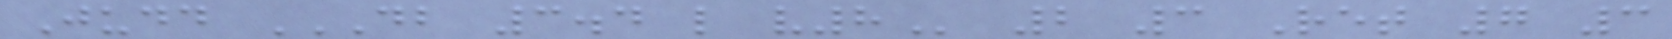Judd DB 3.4 L V8 2 3 Ret 7 3
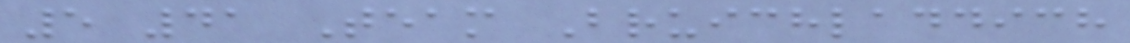5 41 Team Bruichladdich
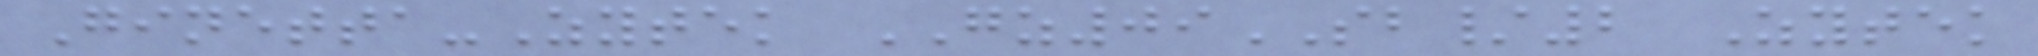Ginetta-Zytek GZ09SB/2 Zytek
